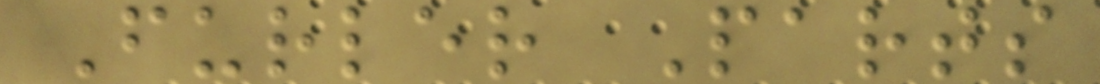Furler Parts
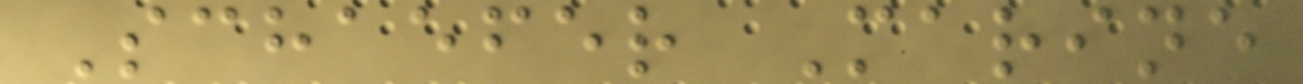Schaefer Marine
